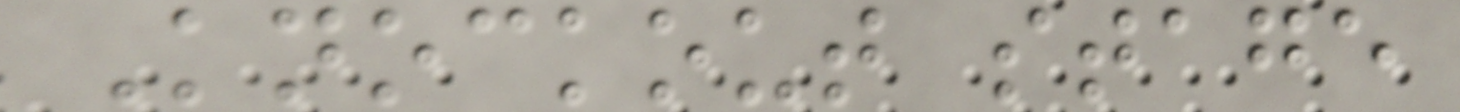Knockout stage
